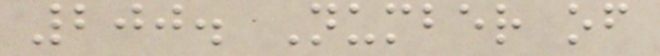200. Number of
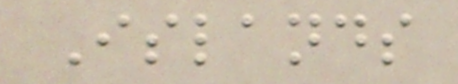Islands
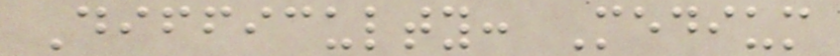Difficulty: Medium
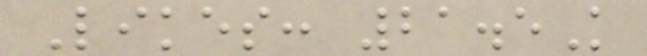Likes: 21.5K
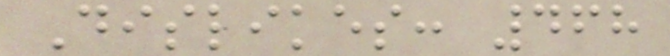Dislikes: 468
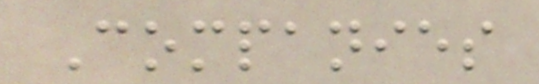Companies
